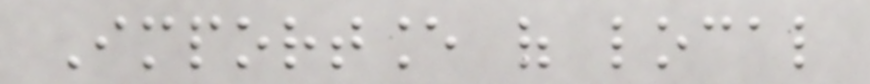Importance of local
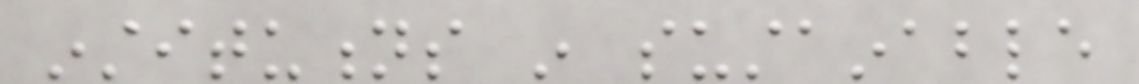institutions in sustainable
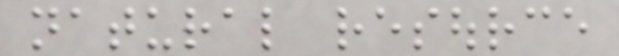natural resource
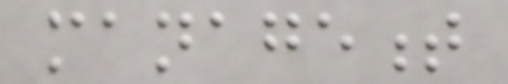management
